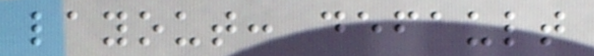layout: default
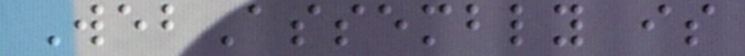WebAssembly is
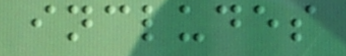includes
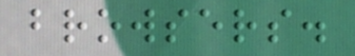browsers.
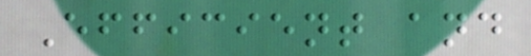Efficient and
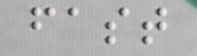fast
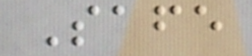Safe
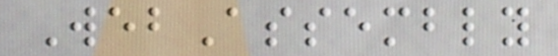WebAssembly
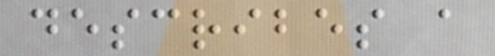describes a
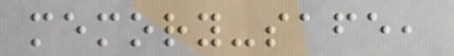memory-safe,
